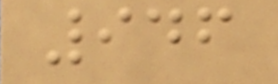946
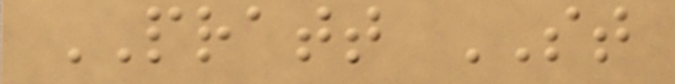PRATT ST
